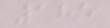185
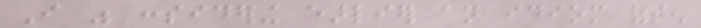I was considering earlier an idiom often
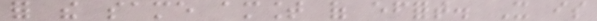for the same amount of effort. It is
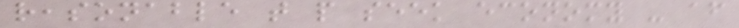reasonable that people seek economy - after
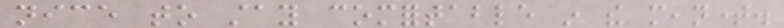nice to stay comfortable in the meantime.
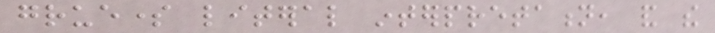gruesome literal interpretation, and the
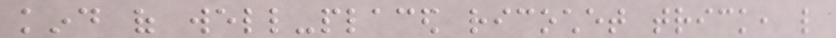kind of well-placed ricochet trick, like
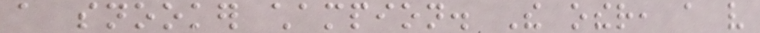a snooker champion. The other, a very
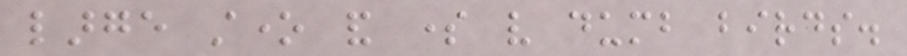large stone and some very dumb birds.
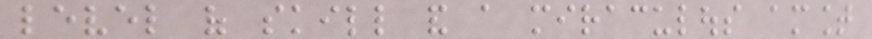level of skill and a miraculous amount
